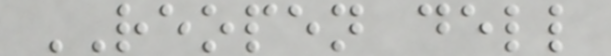REOPEN dell
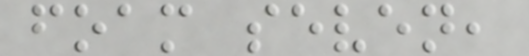foam seven,
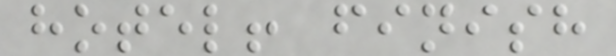hotel! finish
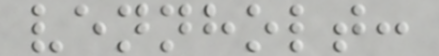vennholt:
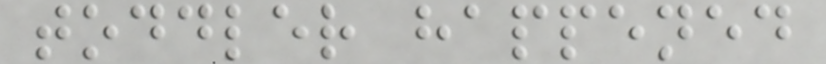toddler happened
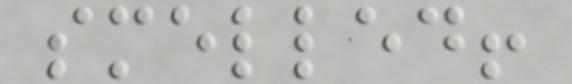smelled!
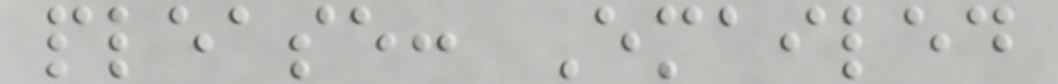please: Emailed
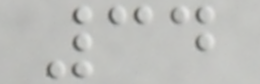34
